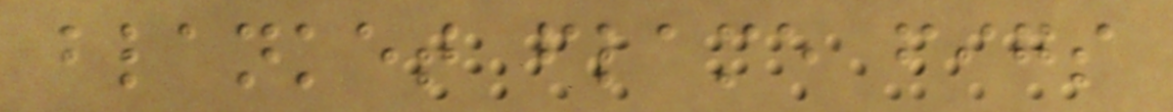blanket flame figs
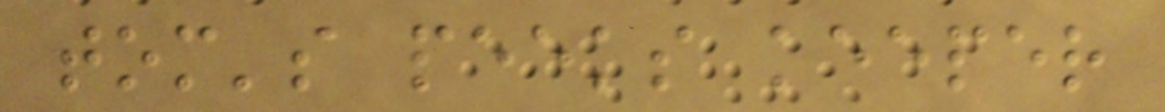tom's peeks keeper
